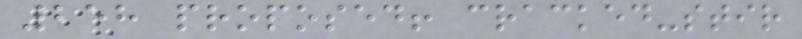258 proposed! cracked-stir
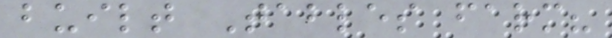built Tables farm?
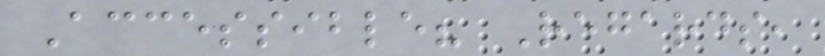Accessible? Regards,
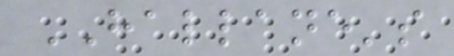HALLANE's
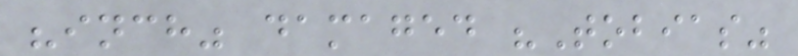"inch" damaged "Tobias"
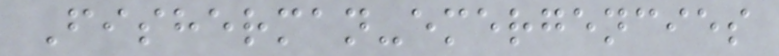Fisherman-emergencies
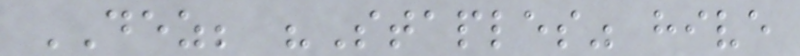DEZ; "Staples" hive
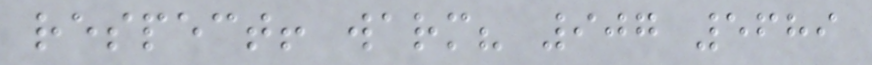respect! warm? 907 5689
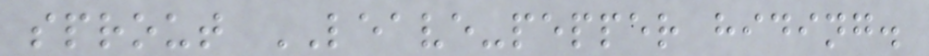sprout LEAVE-pepper hiding.
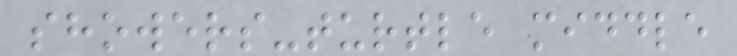showers-turtle middle
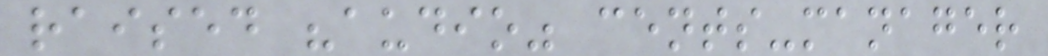raised "audio" cents-manager
